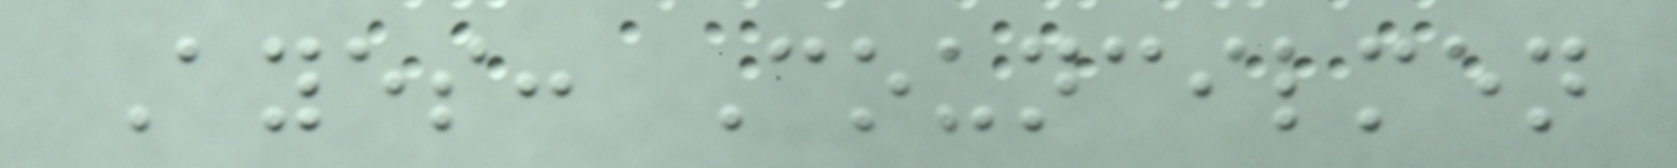Ayes: Councilmen
